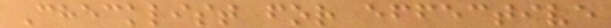Checklist for effective
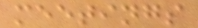meetings
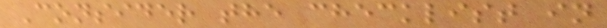Consider the checklist in
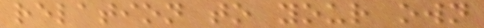relation to your own
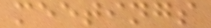meetings
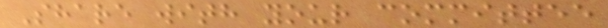Share with your committee
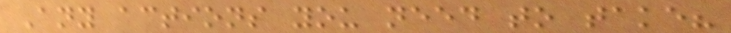Any actions you need to take?
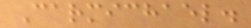Carmichael.
